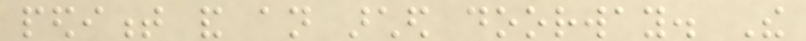pediment and an arched doorway. The
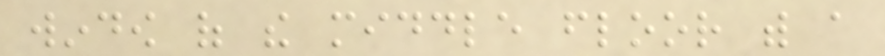window of the middle floor with a
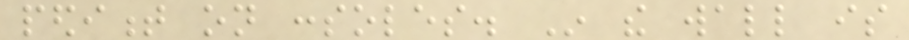pediment on consoles. In the wall is
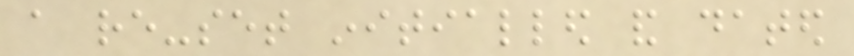a re-set initialled and dated
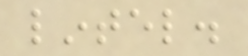lintel.
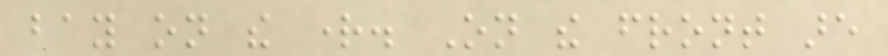bay on the right. On the front are
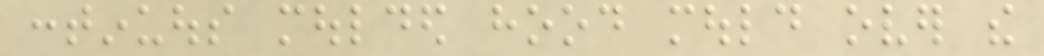continuous moulded hood mould over the
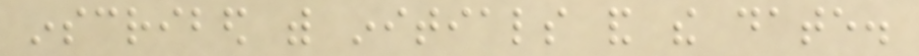inscribed with initials and the date.
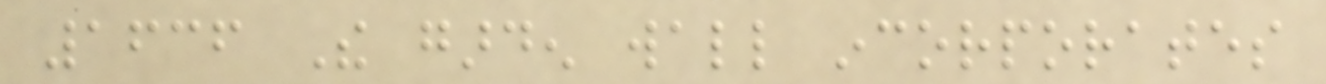1636 The garden wall incorporates
